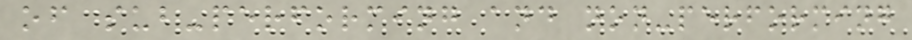of sub-performing and non-performing
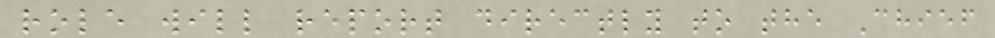role will report directly to the Chief
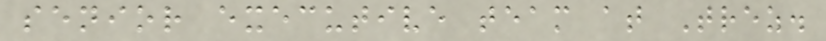senior executive team at Trez.
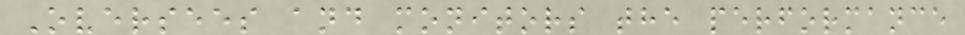Oversees and monitors the performance
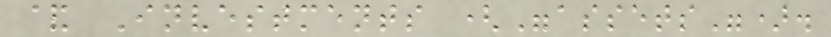& Investments ("assets").
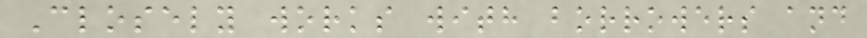Closely works with borrowers and
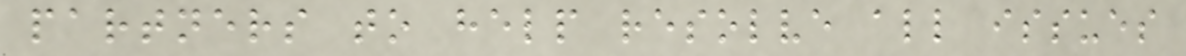partners to help resolve all issues
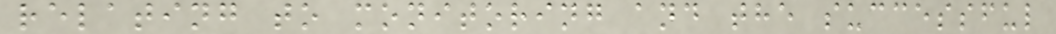relating to monitoring and the successful
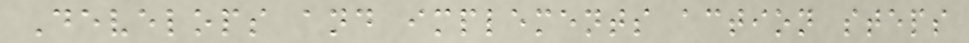Develops and implements action steps
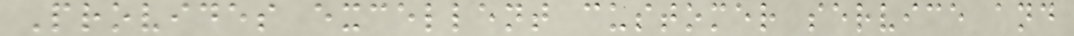Provides excellent customer service and
